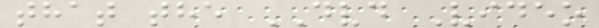that the DVD Video
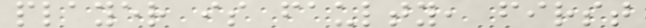player is faulty, first
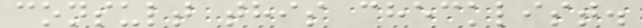consult this checklist.
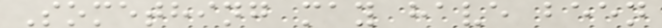Something may have been
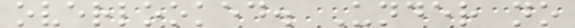overlooked. Under no
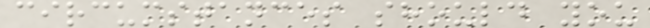circumstances should you
